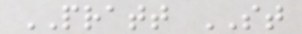PRATT ST
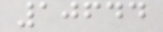10644
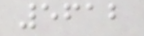5612
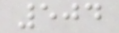504
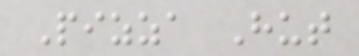Pizza Hut
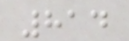814
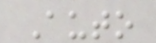Auto
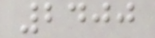2400
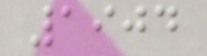1904
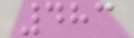483
